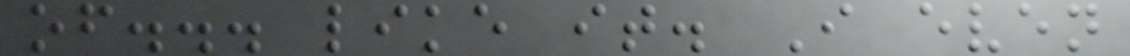of... like it. I even
